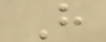H
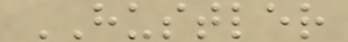HUSTLER
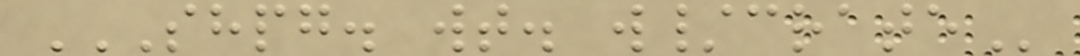SHPG. WT. W/CRATE
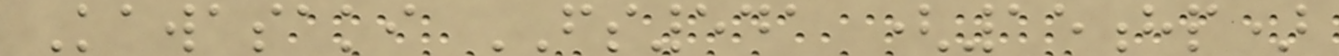Kawasaki FS541 (15hp)
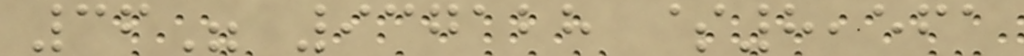36" 937128 $8,561
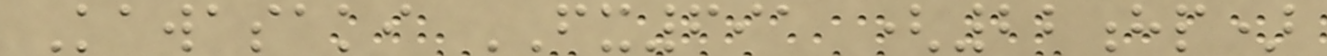Kawasaki FX691 (22hp)
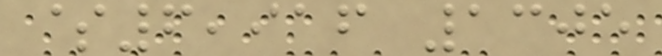$6,916 1305
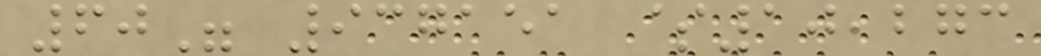60" 937151 $10,273
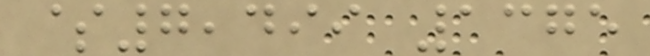$7,499 1375
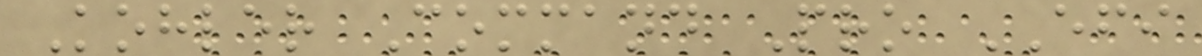Kohler Command Pro EFI
